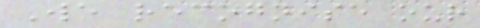We recognise our
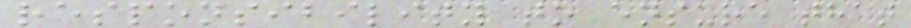responsibility to ensure that
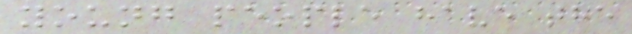young people have the
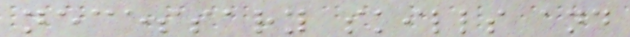necessary skills and
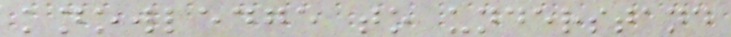knowledge to understand
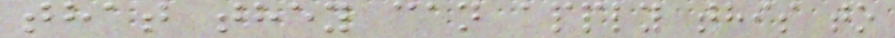that they can apply this to
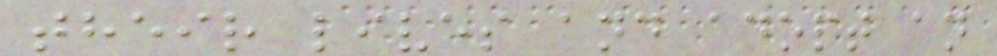their lives and adopt an
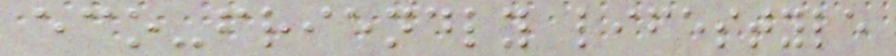eco-friendly lifestyle
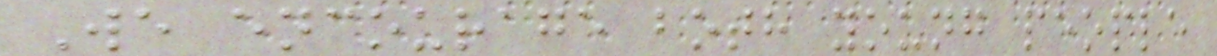We encourage both young people
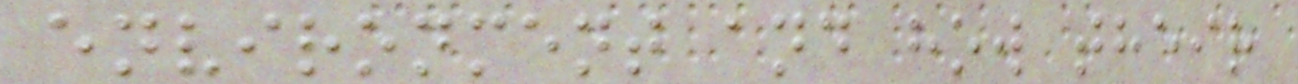environment and how their
